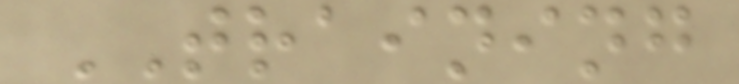TRAINING
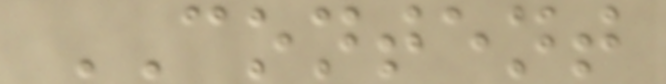CONTENT
